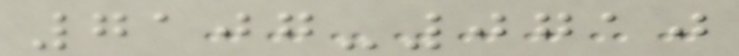7107-0710
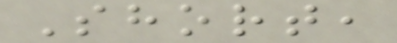Short,
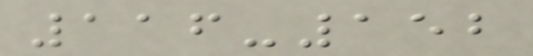116-152
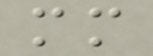mm
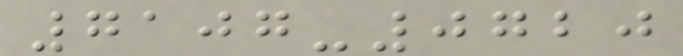7107-0720
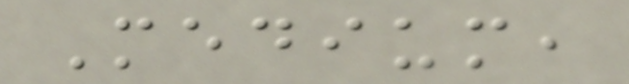Medium,
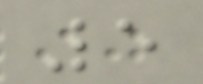5
